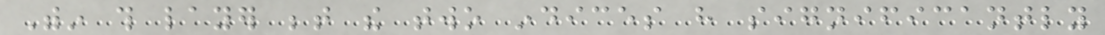Within this layer between the two indices have significantly
